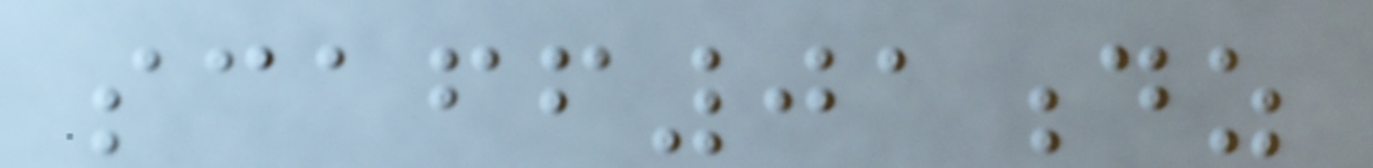scaff01dz
